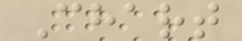Chart
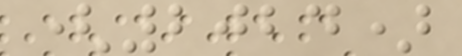(2024)
